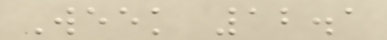Week 12.1
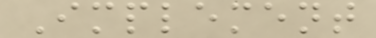Implement
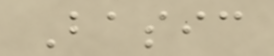Basic
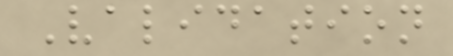Validation
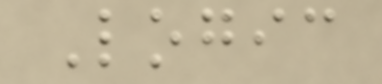Logic
